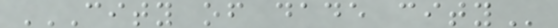CITY OF DADE CITY
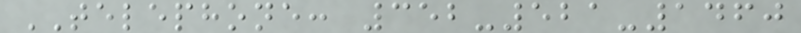TELEPHONE: 352-521-1460
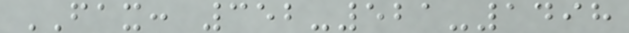FAX: 352-521-1498
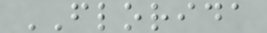FLORIDA
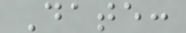Date:
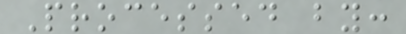Processed by:
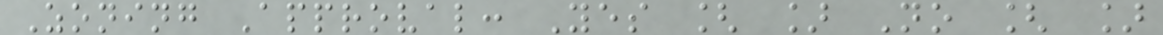Zoning Approval: Yes [ ] No [ ]
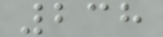238
